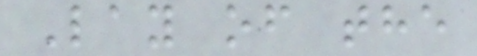Lay of the
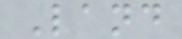Land
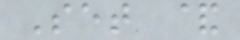Set &
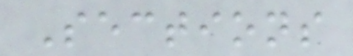Sections
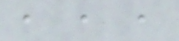, , ,
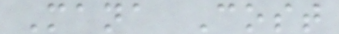Mana Cost
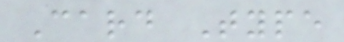Card Type
